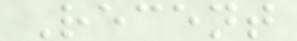Recent
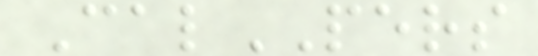CalPERS
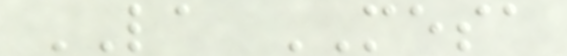LA MESA
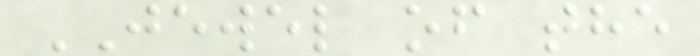JEWEL of the
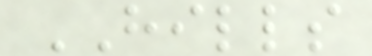HILLS
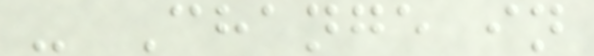- Change in
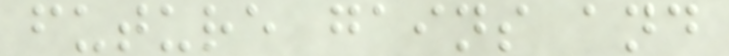future gains and
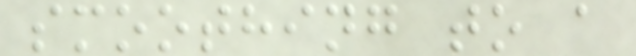smoothing to a
